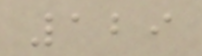129
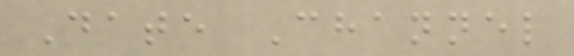Date Channel
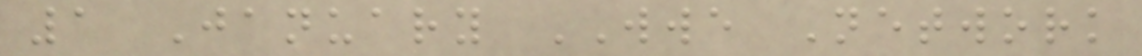1 January WWE Network
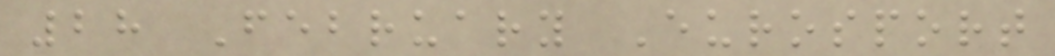28 February Eurosport
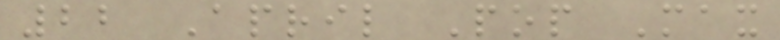22 April Pop Max
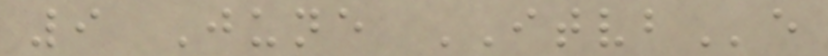9 June ITVBe
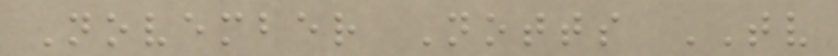November Notts TV
